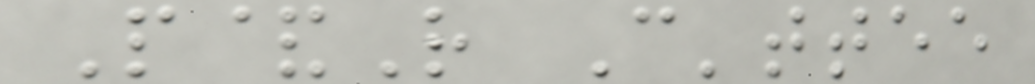P&R C'ttee
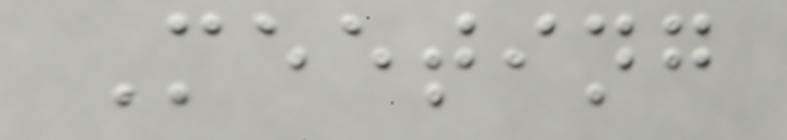Meeting
